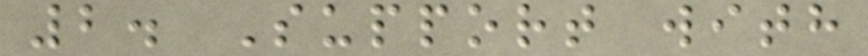2. Support with
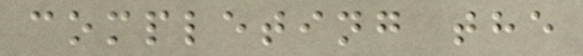completing the
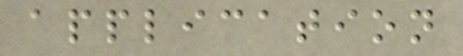application
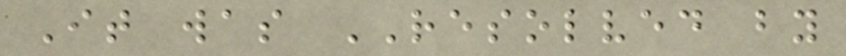It was RESOLVED by
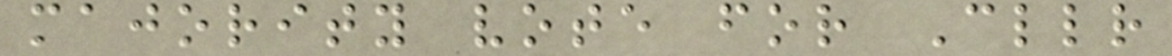majority vote for Cllr
